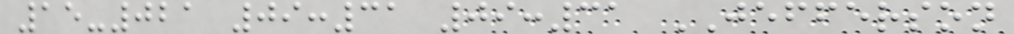15-021 09:31 09:31 JEFFERSON
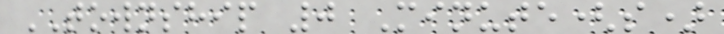TOWNSHIP 0 Minute(s)
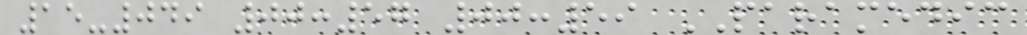15-049 00:57 00:59 PARAMEDIC
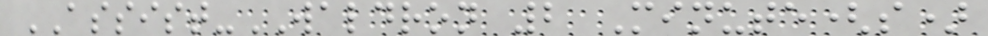ASSIST-WALDRON 2 Minute(s)
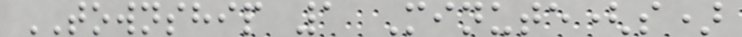TOWNSHIP 1 Minute(s)
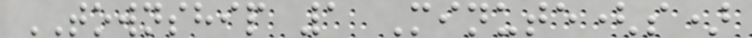TOWNSHIP 1 Minute(s)
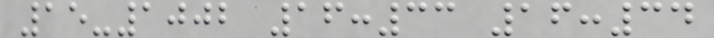15-1002 16:33 16:34
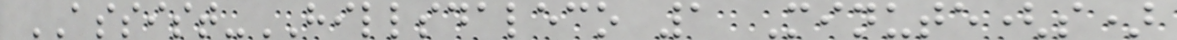ASSIST-HILLSDALECO 1 Minute(s)
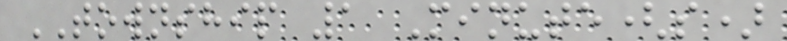TOWNSHIP 1 Minute(s)
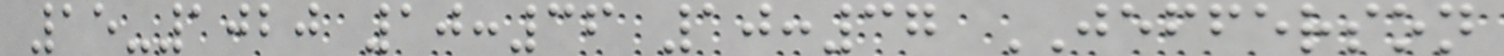15-1020 10:36 10:37 JEFFERSON
